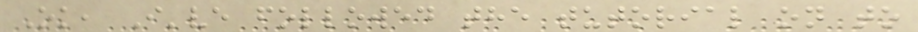Ok, I've followed the tutorial on to
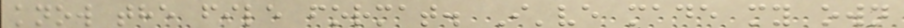know the file format. I've made my own
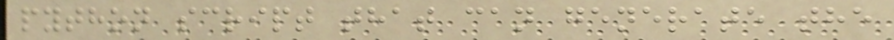python script that can generate the
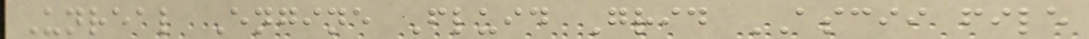Unreal Engine Fluid Grid ASCII file
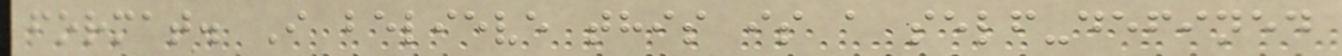format. I believe this is a self-defined
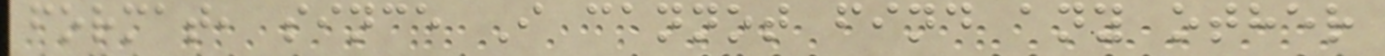format, since I cannot find any other
